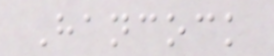Hancock
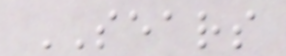SEARS
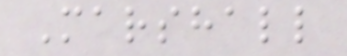Marshall
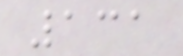131
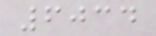6034
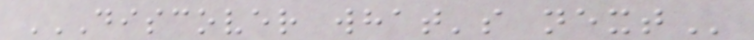DISCOVER WHAT'S NEXT
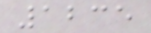1235
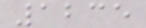1235
